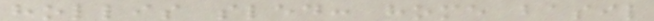hollis sled: home basil
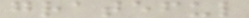grateful
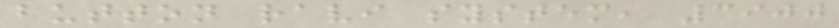button ravi system, 3900
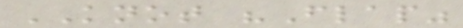KNOT "Flap"
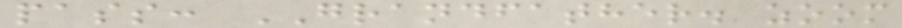pass: GRANDFATHER. zoom
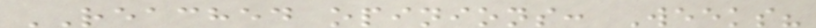REACHED opinions: Weeks?
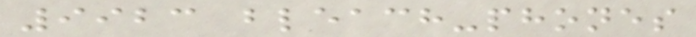9923 bleach-phones
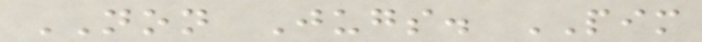NON Jugs. PIM
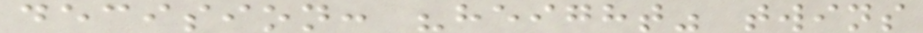decision: "height" twins
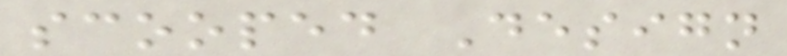scooped Design
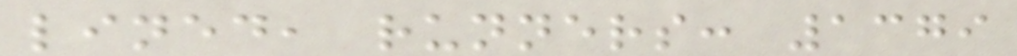lined, runners: 1379
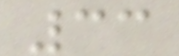33
